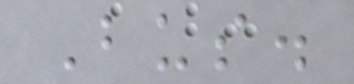Bus.
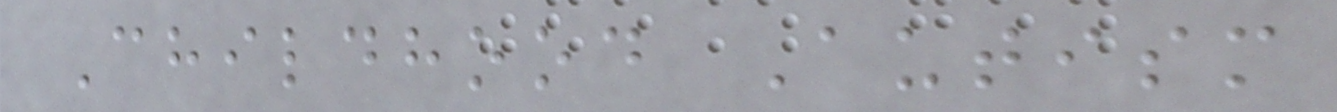Childhood Autism
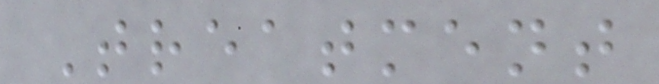Treatment
